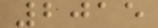2015
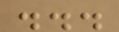...
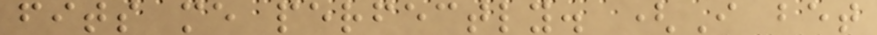fits me perfectly. (I bet
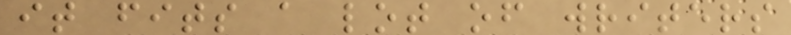it fits a lot of writers
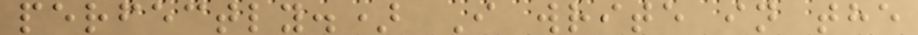perfectly.) I write in the
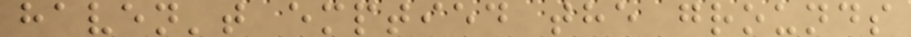haven't emptied the grounds
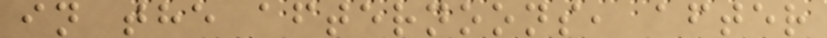in the afternoons, after
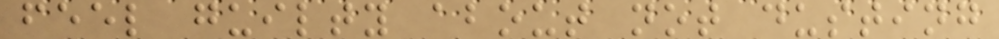feel guilty about not dusting
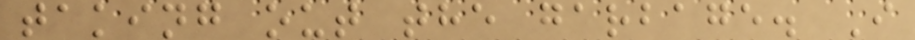taking out the garbage. I
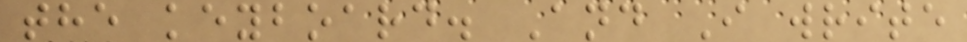the keyboard. And I write
